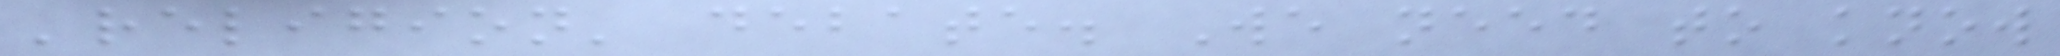'religion' debate. We need to know
